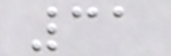31
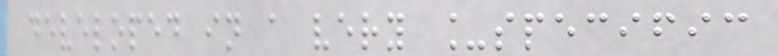developed in a very _specific
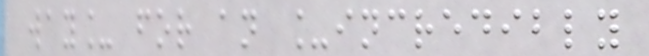way_ for an _incredibly
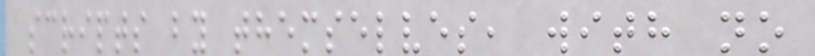scripts by themselves, with no
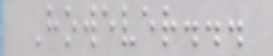However...
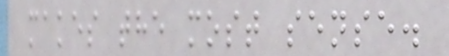makes the most sense.
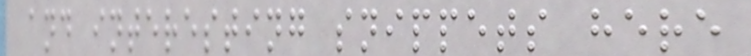and interesting snippets here
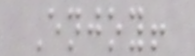Enjoy!
